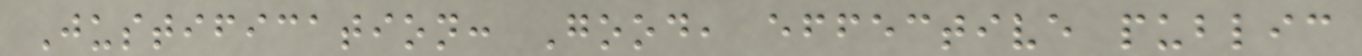Justification: Good, effective public
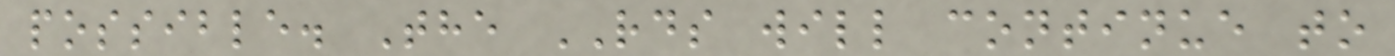possible. The RDS will continue to
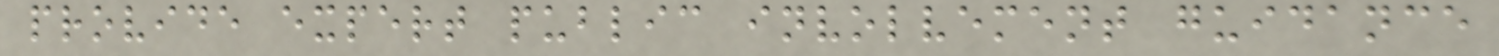provide expert public involvement guidance
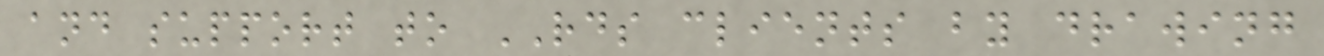and support to RDS clients by drawing
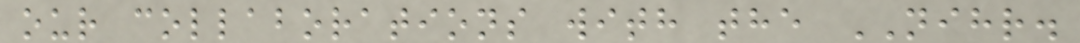our collaborations with the NIHR.
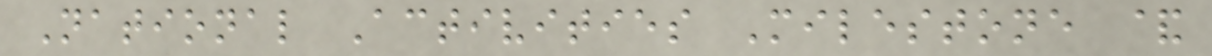National Activities Milestone &
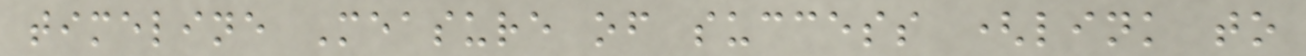timeline Measure of success (link to
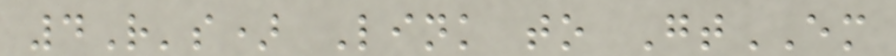4R's) Link to GtEM
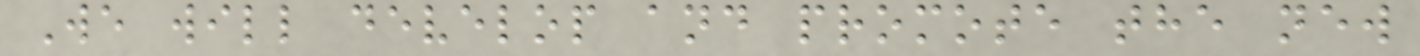We will develop and promote the new
